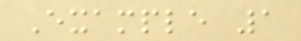Example 1
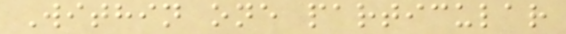Within one particular
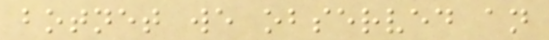botnet we observed an
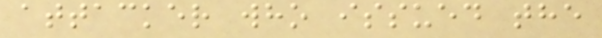attacker who issued the
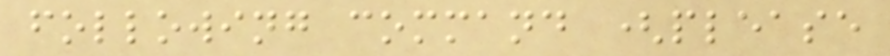following command (please
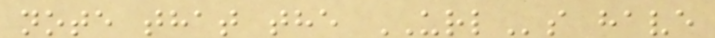note that the URLs have
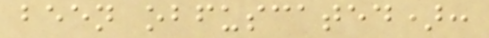been obfuscated):
